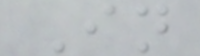In
